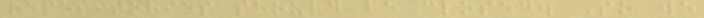repositories should be closed. So we
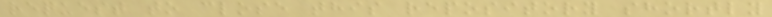request to close this repository shortly
